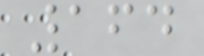164
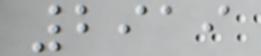2919
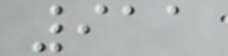911
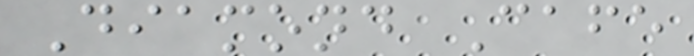Diamond Cafe
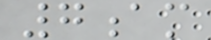7am
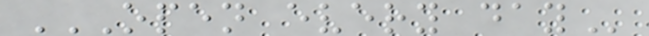OPEN EVERY DAY
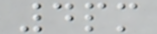4pm
